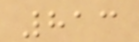813
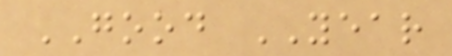GOOD YEAR
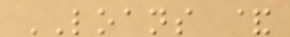LOANS &
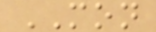MON
